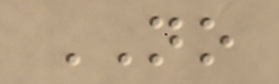NO
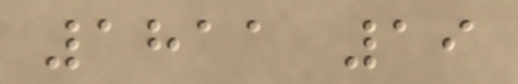1811 19
